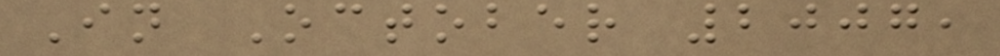In October 2007,
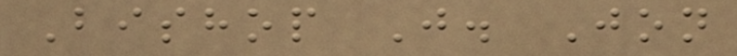Bishop J. Jon
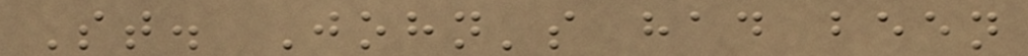St. John's had been
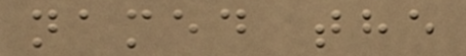named the
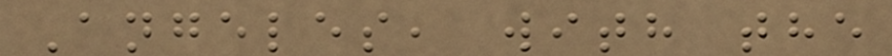Angeles, with the
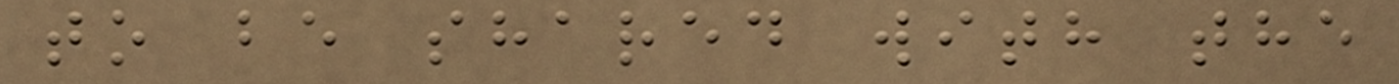to be shared with the
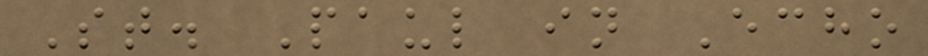St. Paul in Echo
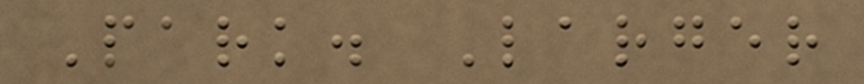Park. Larger
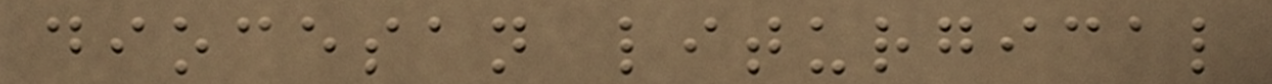diocesan liturgical
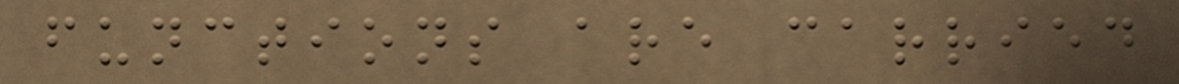functions are carried
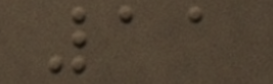11
